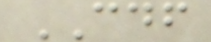CDF
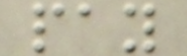pay
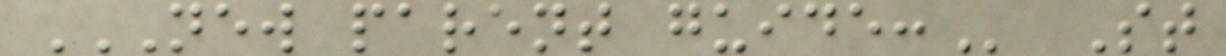NEW PARENT GUIDE: St
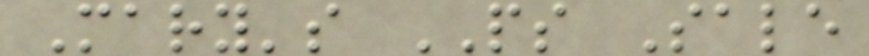Mary's PS Sale
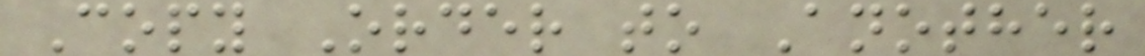Copy Order to Another
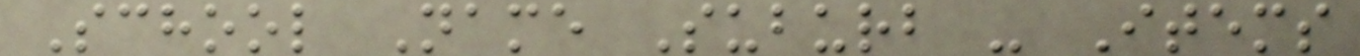School Name Suburb - Items
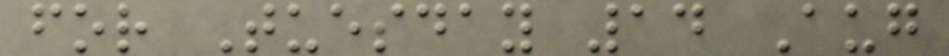for Tuesday 14 Aug
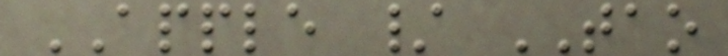APPLE / TAO
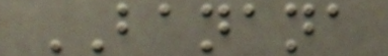BANANA
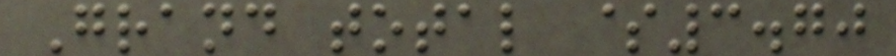Grand total $3.70
